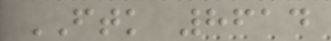FTK 8614
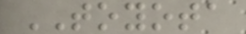TOYOTA
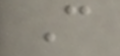C
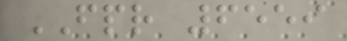FPR 6559
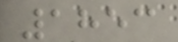1853
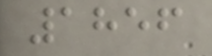1856
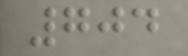704
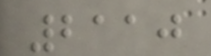2110
